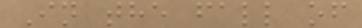In the fall of
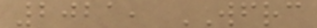2021, WFRC
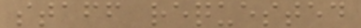staff requested
